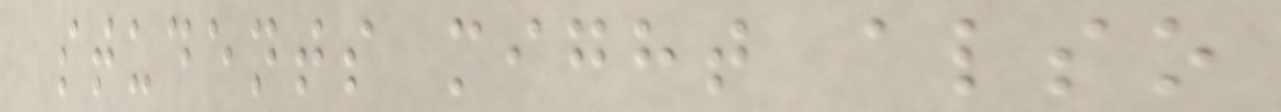students might also
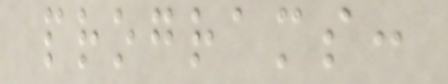programs:
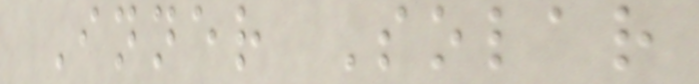Inner Solar
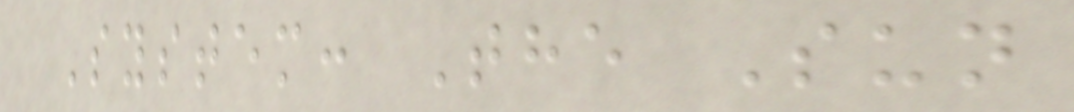System: The Sun
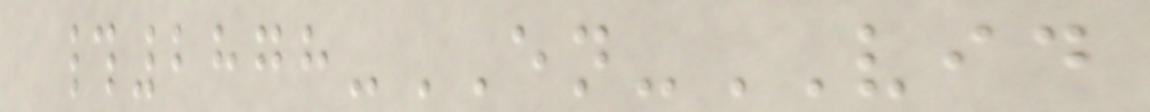#2878-EN-VID
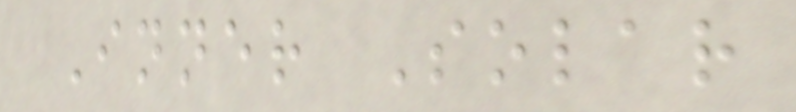Inner Solar
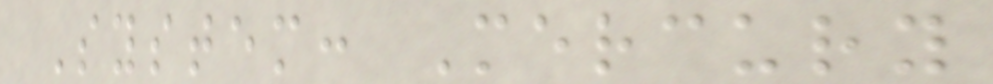System: Mercury
